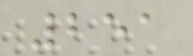251
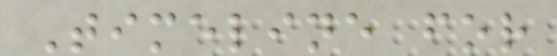Timeline for
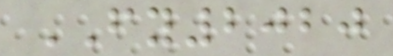FY2020
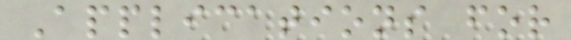Applications for
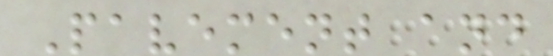Pavement and
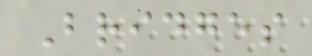Bridges
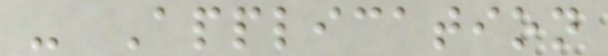- Application
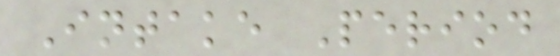Intake Period
